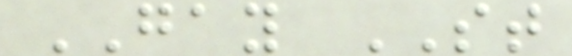GAY ST
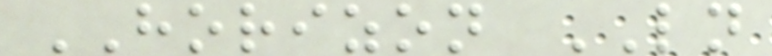HORIZON LN
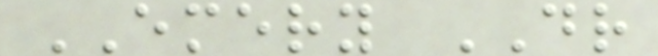EMERY DR
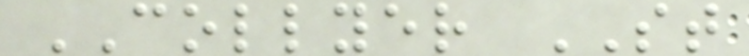COLLYER ST
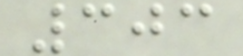303
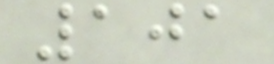101
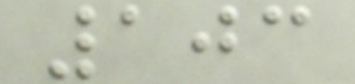103
